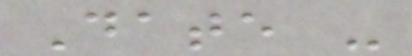Date -
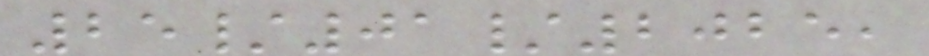25/01/2025,
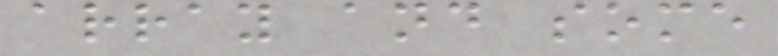array and some
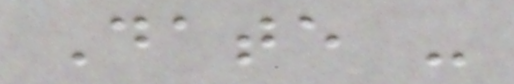Date -
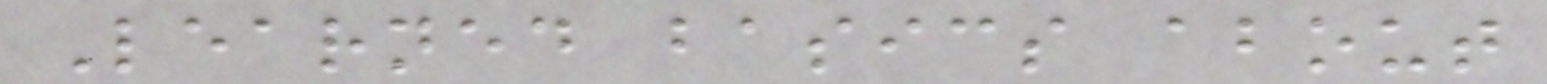Learned basics about
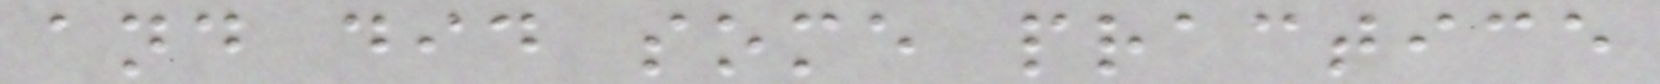and did some practice
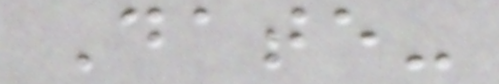Date-
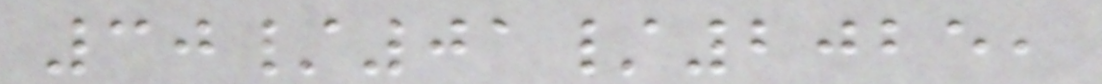30/01/2025,
